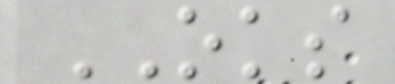OKS
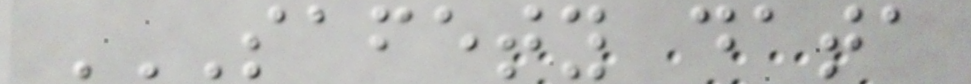SAFETY DATA
